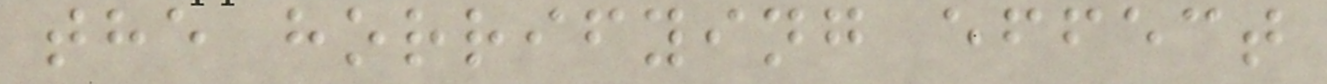the horrifying effect
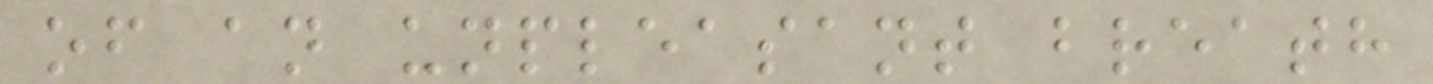of an unpleasant breath
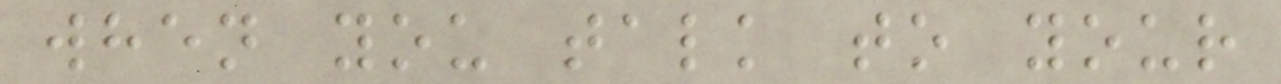when you talk to your
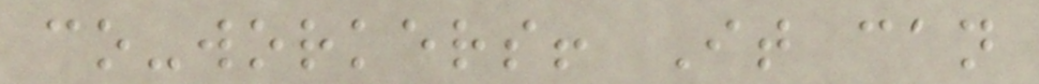co-workers! It can
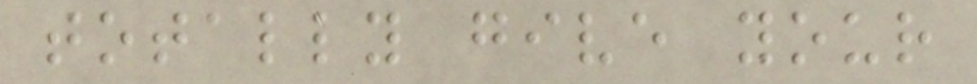totally give your
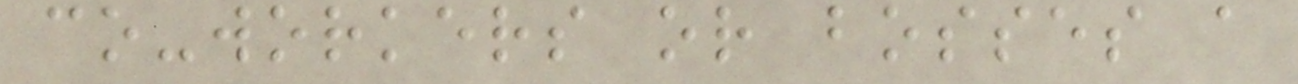co-workers or bosses a
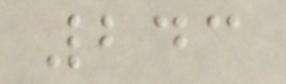243
